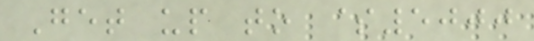Get up to $5000
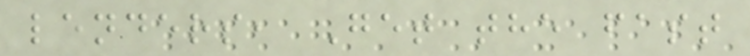lenders, Get the fast
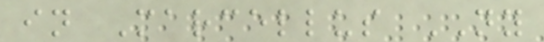in Marcellus NY
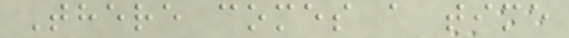There comes a time
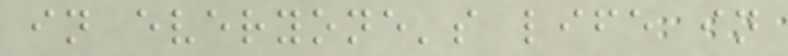in everyone's life in
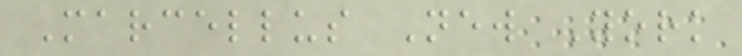Marcellus New York
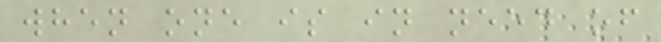when one is in need of
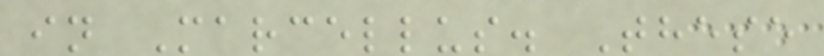in Marcellus. These
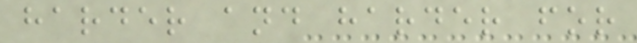harder and harder for
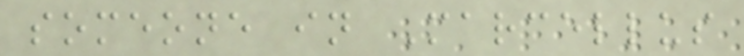someone in Marcellus
